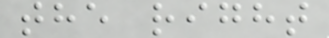the right
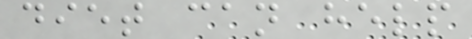diet can help
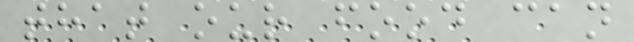that our food can
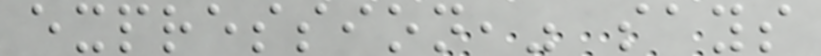expression," says
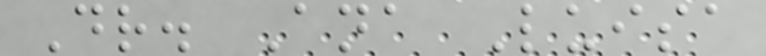Dr. Ana Luisa
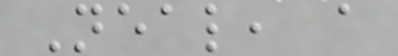Neal, a
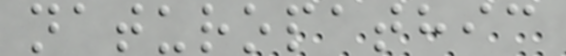naturopathic
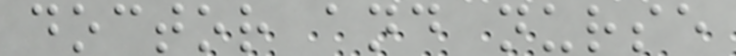doctor and nurse
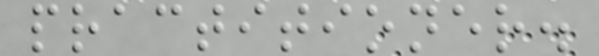practitioner.
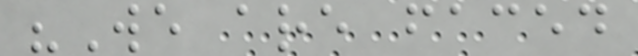"We are faced
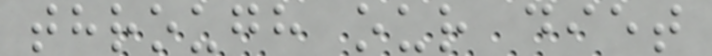through our diet
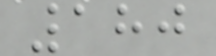180
